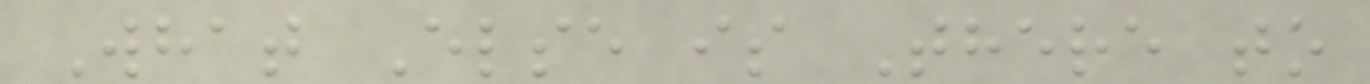What Else is There to
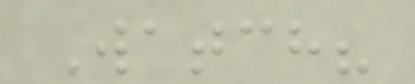Watch?
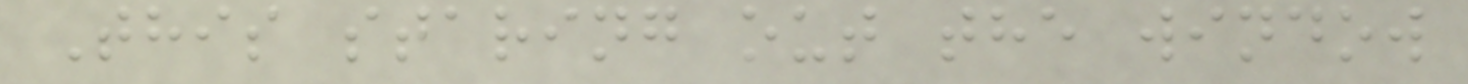This staring out the window
